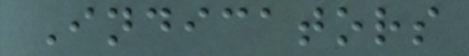Indicators
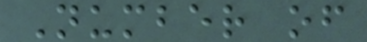Number of
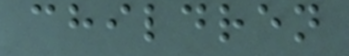children
